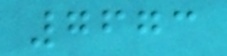7673
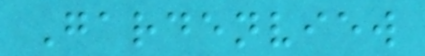Gardenview
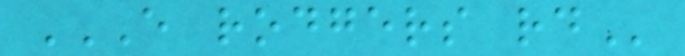E RODGERS RD
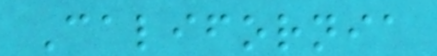California
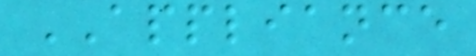APPLIANCE
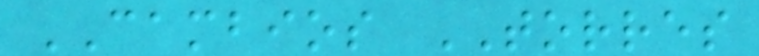CAMBIOS TORRES
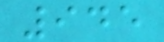945
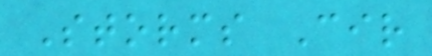Storms Cir
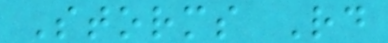Storms Rd
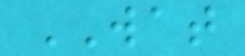WAT
